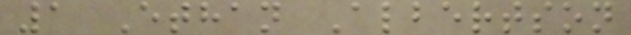1 Ethan Albertson
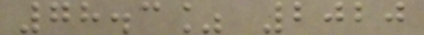78.3% 2020
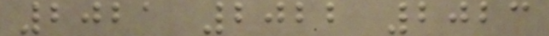2021 2022 2023
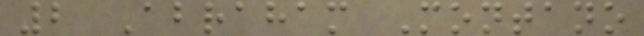2 Abraham Montano
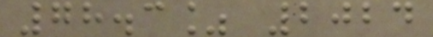78.3% 2024
